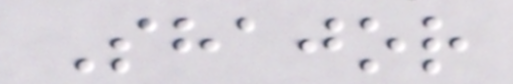Shajor
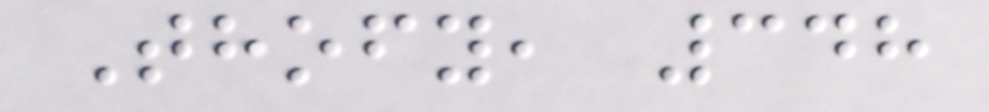Thofy, 348
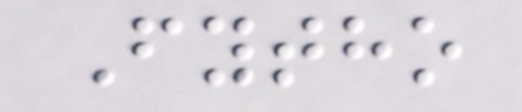Fytho
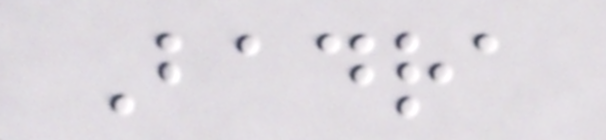Badra
